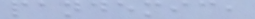pandemic,
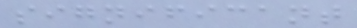significant
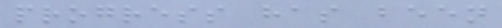progress has been
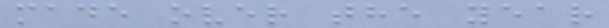made over the year
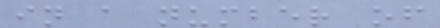in a number of
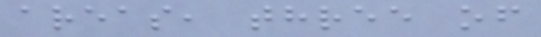areas, three of
